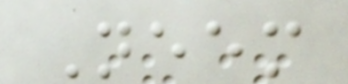Neem
